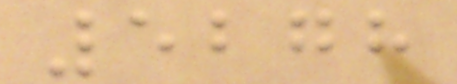5278
